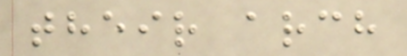their arch
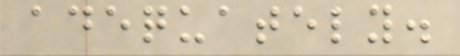adequately.
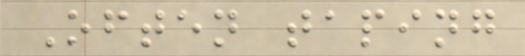Often taping
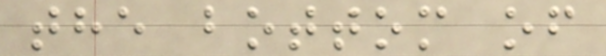the bottom of
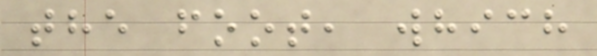the foot, which
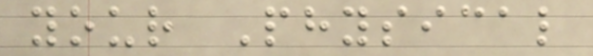your Physical
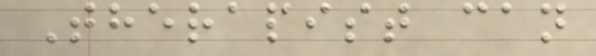Therapist can
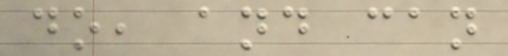do, and can
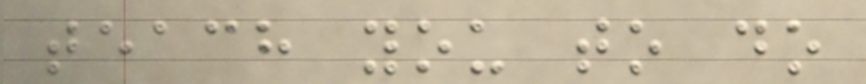teach you to do
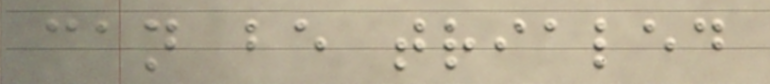can be trialed
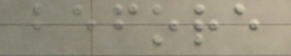before
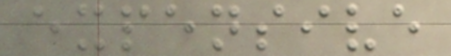expensive
